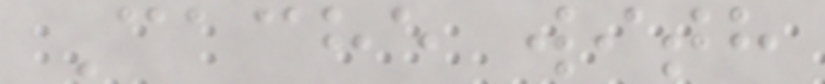Cache with
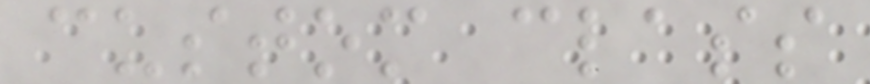custom class
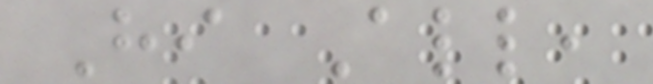Hi All,
